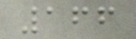166
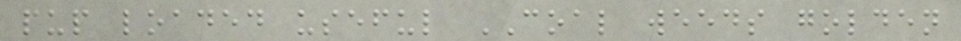pup loaded useful COAL weeds golden
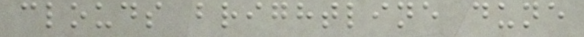clouds brightline dune
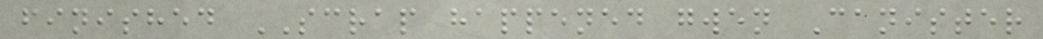finished SCRAP happened gwen Canister
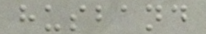husband
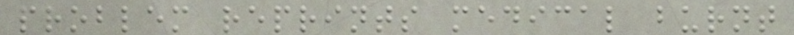problem reprints medical burnt
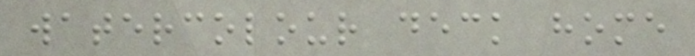watercolour deck home
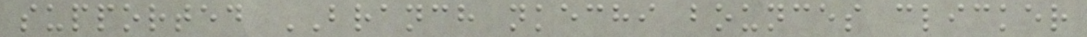supported BRANCH nkechi bounces clicker
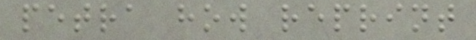petra how reprint
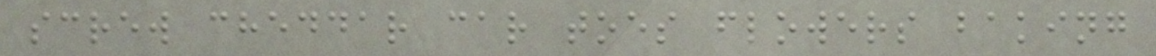screw cheddar car toes flowers baking
